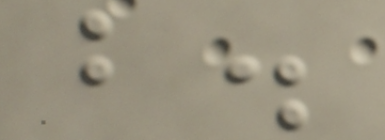b.
